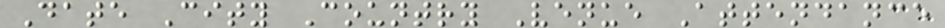Date City Country Venue Attendance
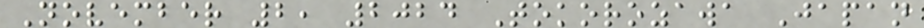November 2, 2024 Tokorozawa Japan
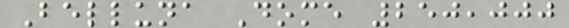Belluna Dome 250,000
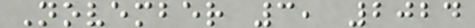November 3, 2024
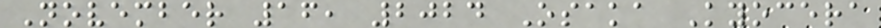November 16, 2024 Osaka Kyocera
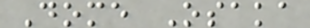Dome Osaka
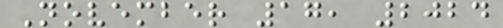November 17, 2024
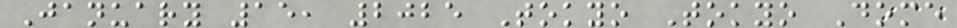January 15, 2025 Tokyo Tokyo Dome
